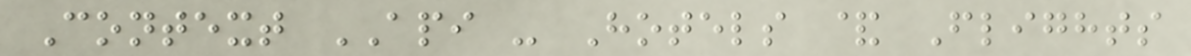Context API - Hotels & Flights
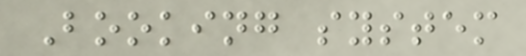Booking system
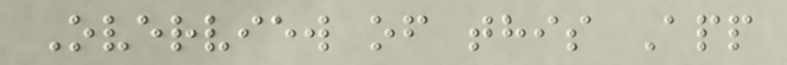Overview of this App
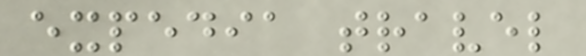expedia travel
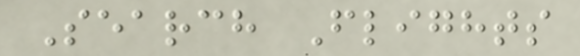Search Flights
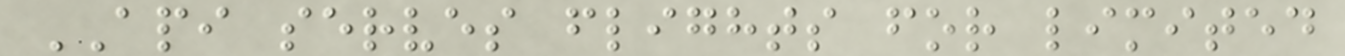API serves flights for limited
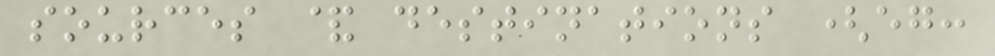sources & destinations (eg:
